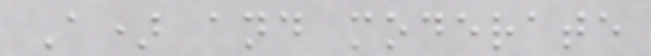A) and moderate
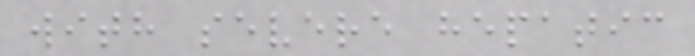with severe hepatic
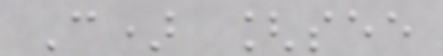C) [see
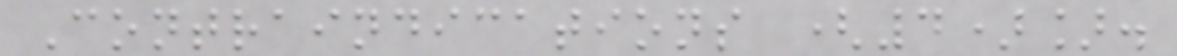Contraindications (4)].
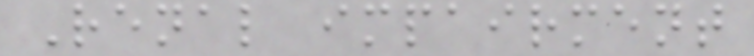Renal impairment
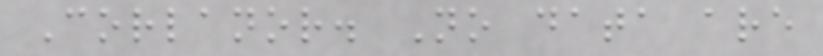Corlanor. No data are
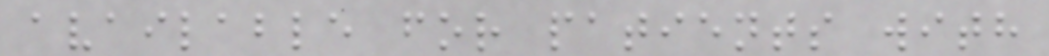available for patients with
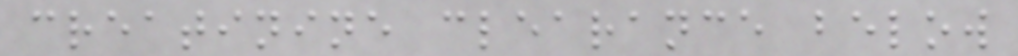creatinine clearance below
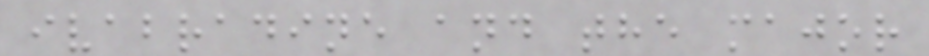ivabradine and the major
